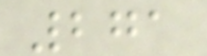271
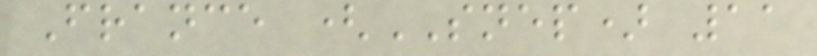France (SNEP) 11
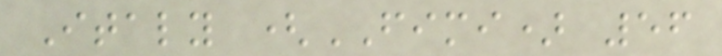Italy (FIMI) 56
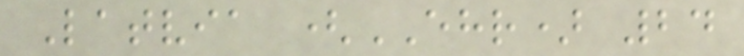Latvia (EHR) 24
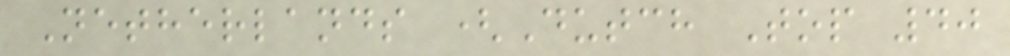Netherlands (Dutch Top 40
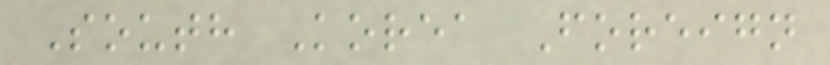South Korea Foreign
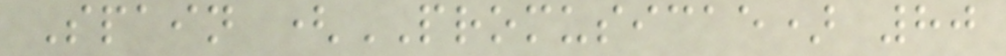Spain (PROMUSICAE) 80
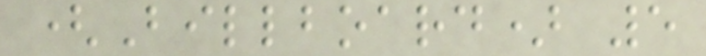(Billboard) 5
